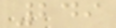249
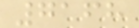7168
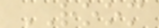ROOM
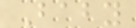Baby
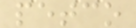petco
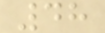48
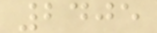2405
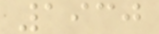1930
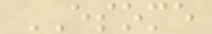ESOME
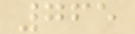765
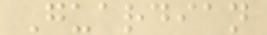Guardian
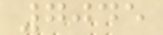7045
